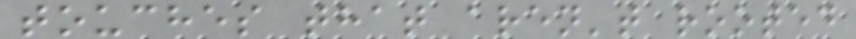touches that aren't rooted
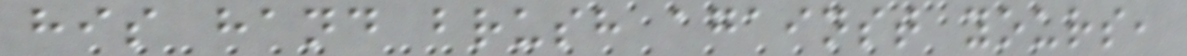his hand brush against yours,
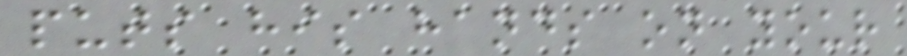puts his hands on your
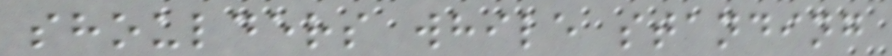shoulders while standing
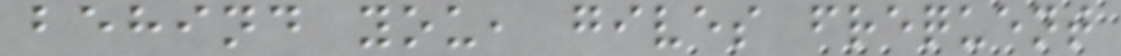behind you, gives frequent
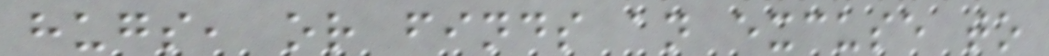hugs, or finds an excuse to
